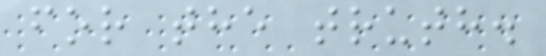for the truth.
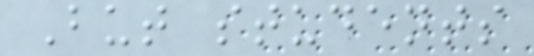But students
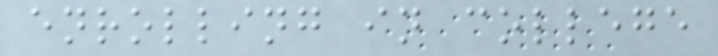enrolling in college
